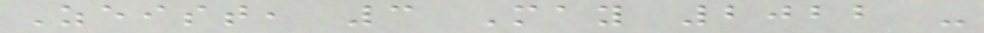Zeist, 3 May 2022 -
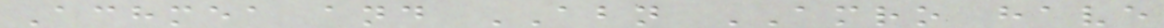Achmea and ABN AMRO have
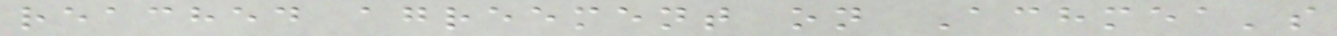reached agreement on Achmea's
